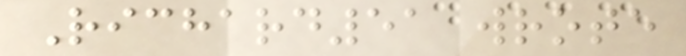Richard51 wrote
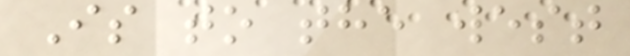Is to the west
